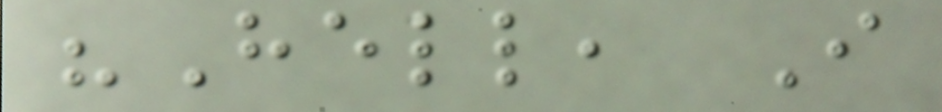"Hell, I
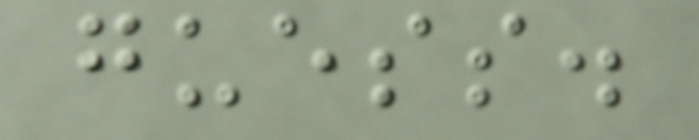guess.
